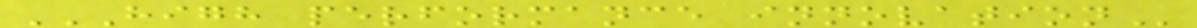HIGH PERFORMANCE INNOVATION
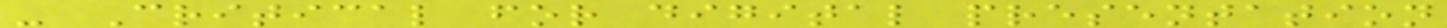- Critical for digital presentation
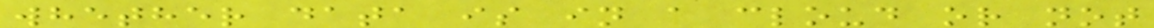whether data is in a cloud or not
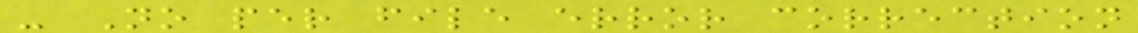- No per file error correction
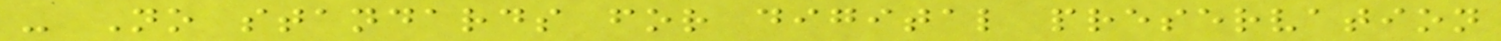- No standards for digital preservation
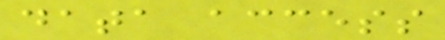data access
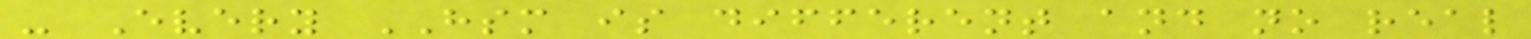- Every HSM is different and no real
